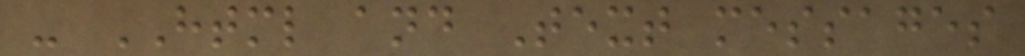- HTML and Text messages
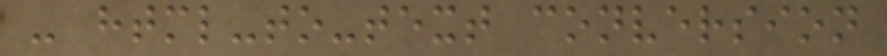- html-to-text conversion
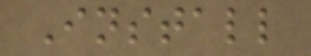Install
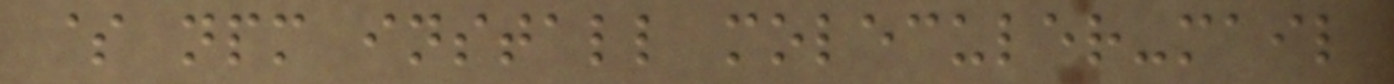$ npm install moleculer-mail
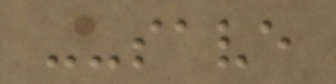--save
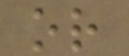or
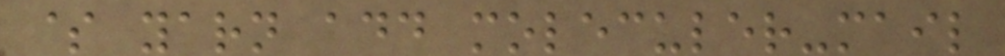$ yarn add moleculer-mail
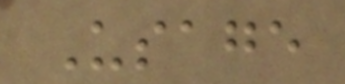Usage
